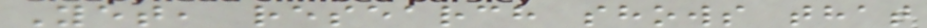Yet, research shows that
